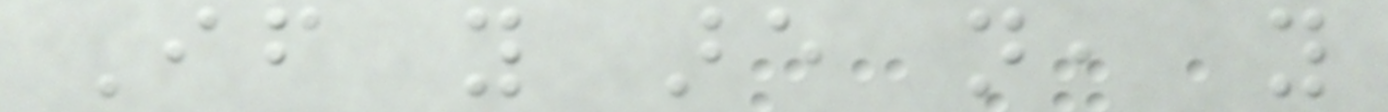If you are not, you
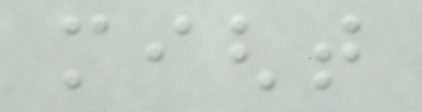might
